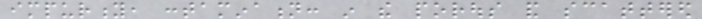impurity, contamination: in the porous and scattered
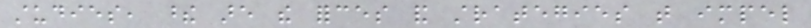studies, these are the forces and strategies that impel
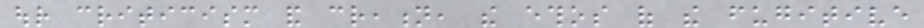our criticism and creation, the ethos of the fugitive
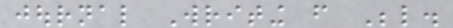journal Writing from Below.
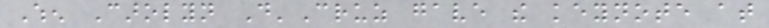When Carolyn D'Cruz gave the keynote at
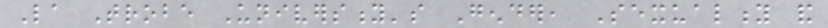La Trobe University's Gender, Sexuality and
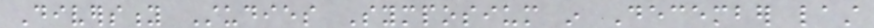Diversity Studies Symposium in December last
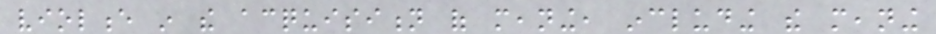violence in the acquisition of meaning, including the meaning
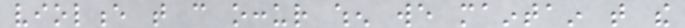violence that can occur when we maintain that the
